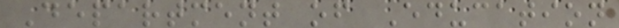Department of Education
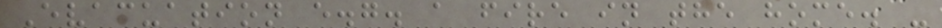Evacuation e.g. a fire in the home. -
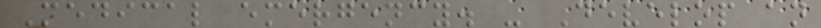Medical emergency. - Develop an
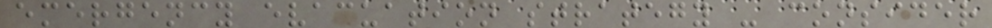emergency evacuation strategy - consider
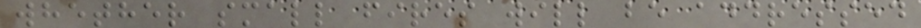whether small fires will be addressed
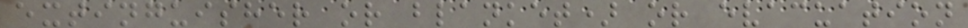extinguisher or blanket) or evacuation
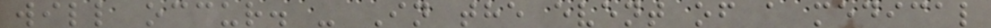will occur. - In the event of a medical
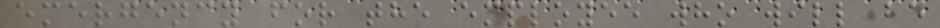emergency for the employee who will be
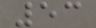53
